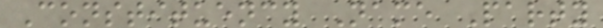Constituency Name Party
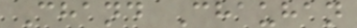Chand Chauhan
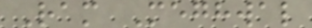Ram Meghwal
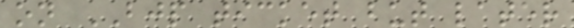on BJP ticket but later
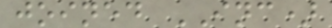joined INC)
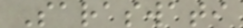Saraswati
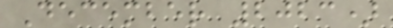December 2023)
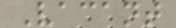Vacant
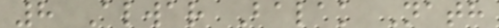8 Alwar Balak Nath
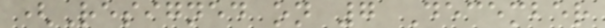(Resigned on 7 December
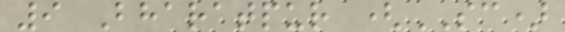9 Bharatpur (SC)
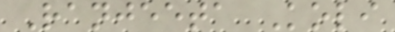Ranjeeta Koli
